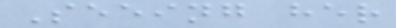Seeing her
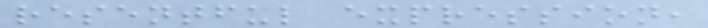resentful expression,
